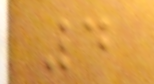4
